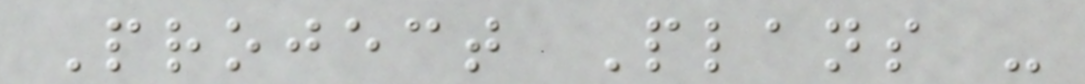Project Plans -
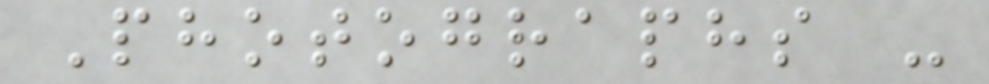Photographs -
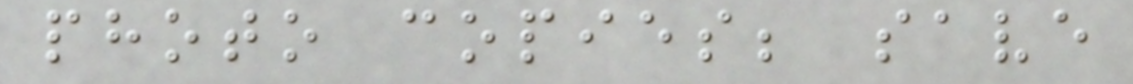photo copies; save
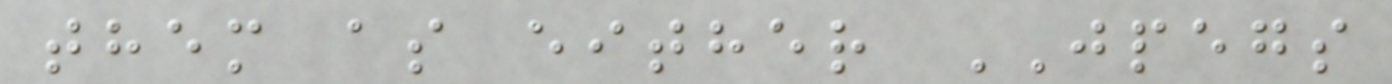them as either JPEGS
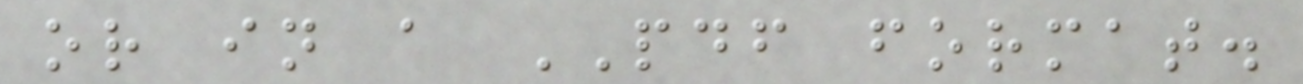or in a PDF format.
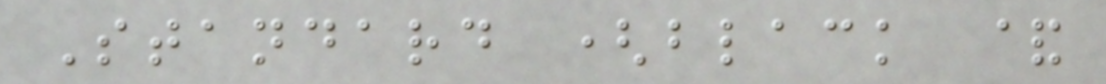Standard (black &
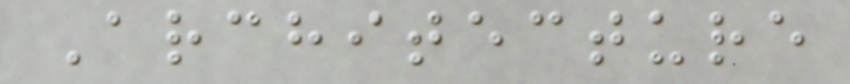Architecture
